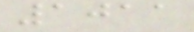1011
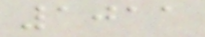1011
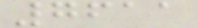7611
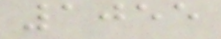1055
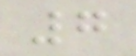7
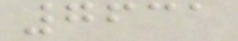7631
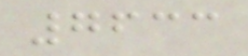7633
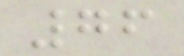76
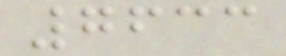7633
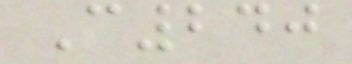C240
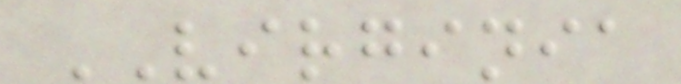VIRGINIA
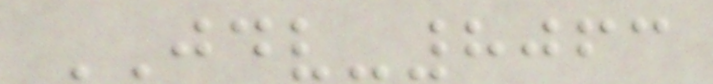JDV-8063
